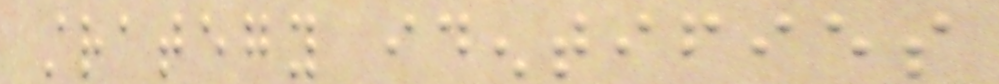strategy identifies
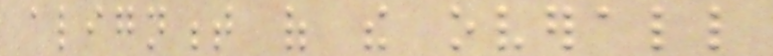alignment of the overall
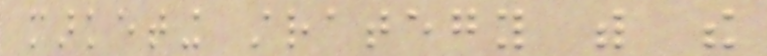marketing strategy with the
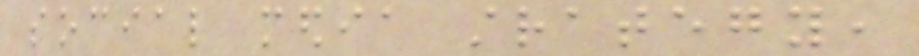social media strategy,
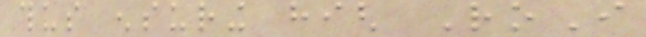thus ensuring high RoI
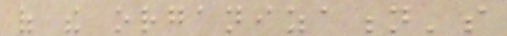of the organization's
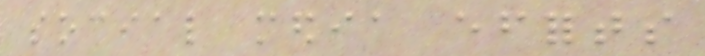social media efforts
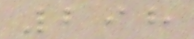298
